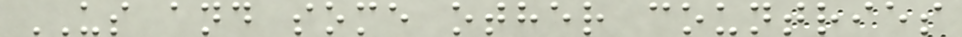US and some other countries
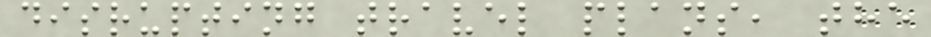disrupting travel plans, the
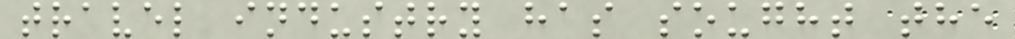travel industry has sought the
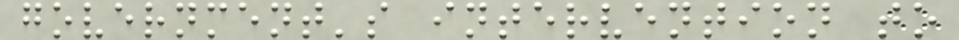government's intervention to
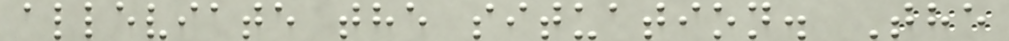alleviate the situation. The
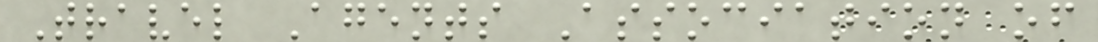Travel Agents Association of
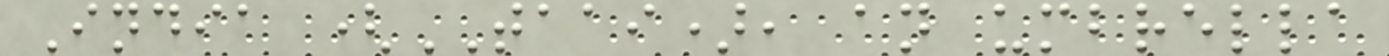India (TAAI), an umbrella
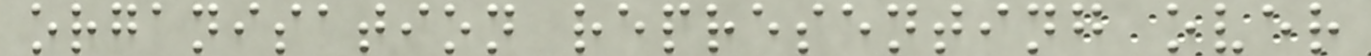organisation representing over
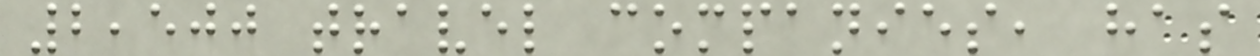2,500 travel companies, has
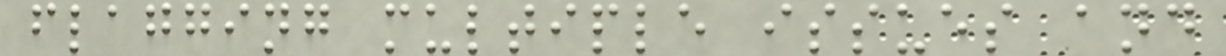flagging multiple issues and
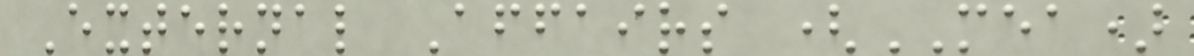External Affairs (MEA)
